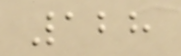128
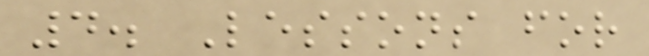4. Lessons for
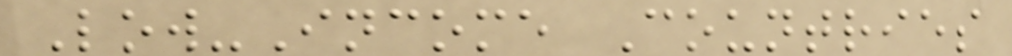Low-Income Countries
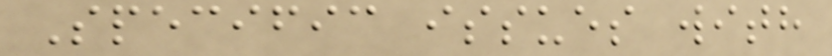Specific issues with
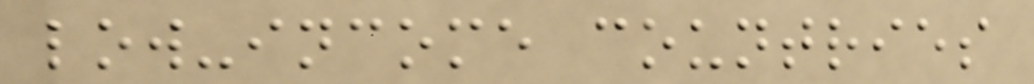low-income countries
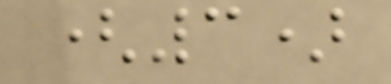(3)
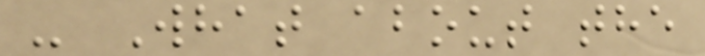- What about the
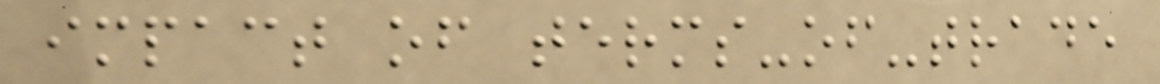impact of terms-of-trade
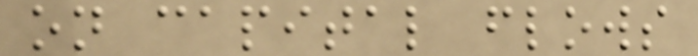on capital flows
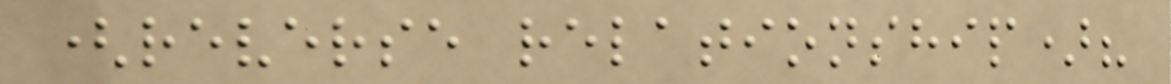(reverse relationship)?
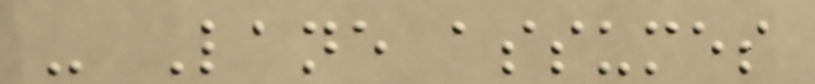- Lane assumes
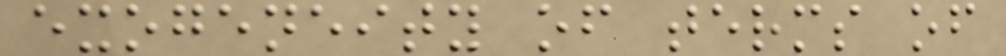exogeneity of terms of
